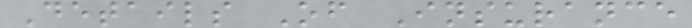Details Of Insurance
